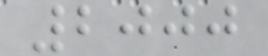2000
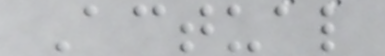Actual
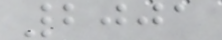2001
